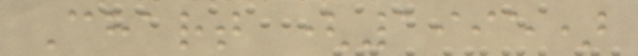Chart (1995)
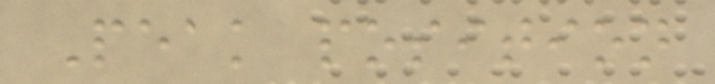Peak position
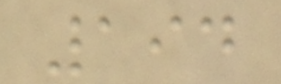194
